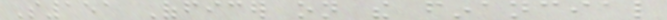S151 Officer on the financial
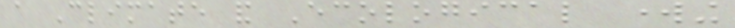a Climate and Ecological working
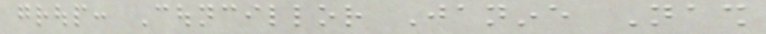group: Councillor Janine Nash
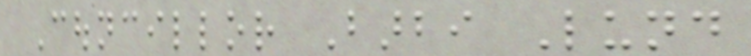Councillor Barbi Lund
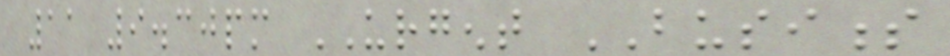11 9.30pm URGENT BUSINESS
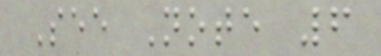See Note 6
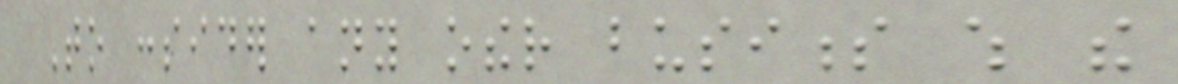To consider any other business which the
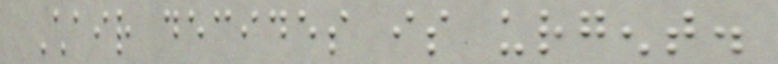Chair decides is urgent.
